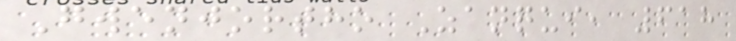Gwenjortho Zanqui, 618
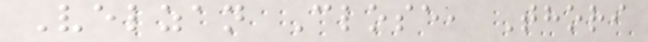Velzan Close, Thori
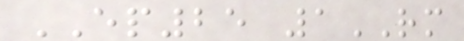EP25 1RM
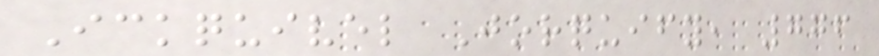Ickquivel Jorquify, 776
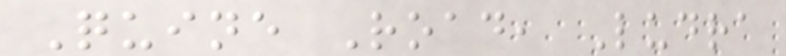Quine Road, Ludra
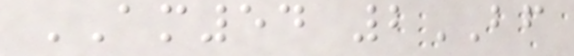AM54 2BF
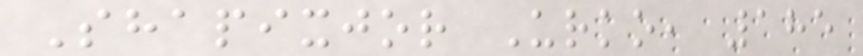Shapixjor Urko, 185
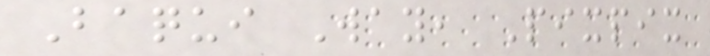Baqui Way, Pixpix
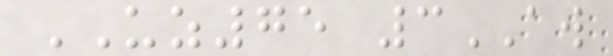UZ75 3AW
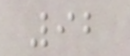92
